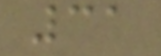31
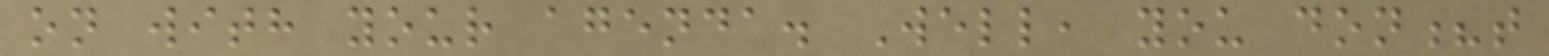on with your agenda. Well, you don?t
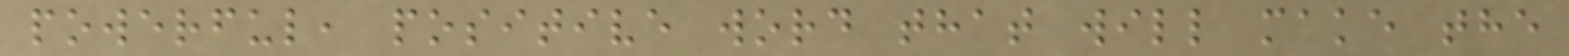powerful, positive word that will make the
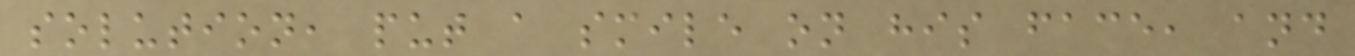solution, put a smile on his face, and
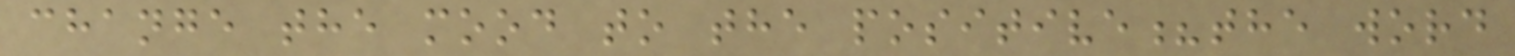change the mood to the positive?the word
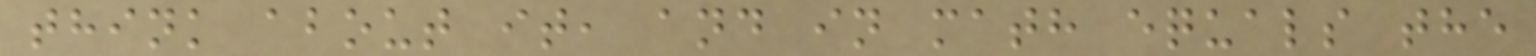think about it, and in math equals the
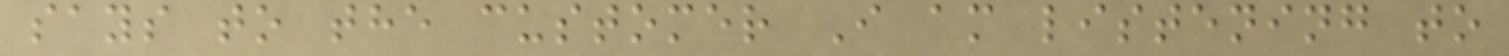says to the customer I am listening to
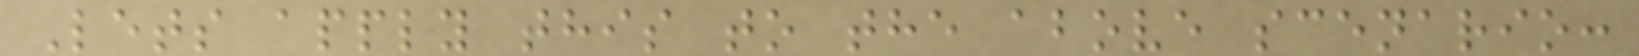Lets apply this to the above scenario:
